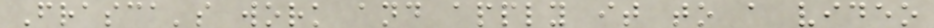Frasca's work and apply it to a video
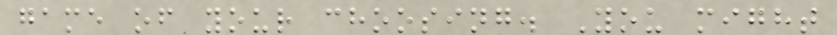game of your choosing. You might
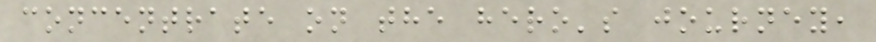concentrate on the hero's journey,
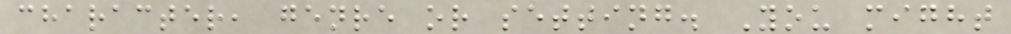character, genre or setting. You might
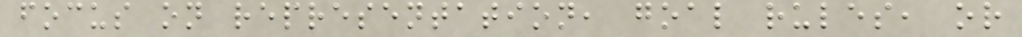focus on representation, goal rules, or
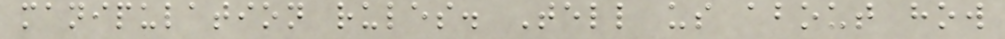manipulation rules. Tell us about how
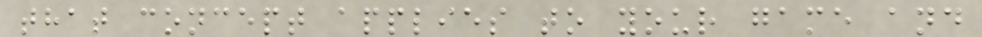that concept applies to your game and
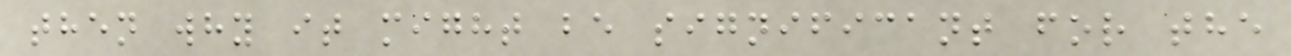then why it might be significant for the
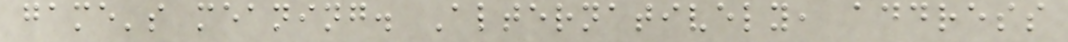game's meaning. Alternatively, address
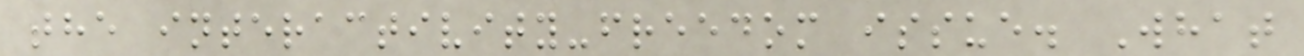the interactivity-freedom issue. What
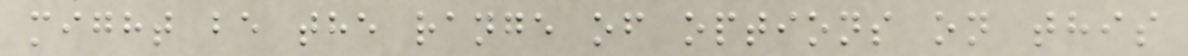might be the range of options on this
